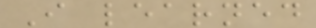I learned
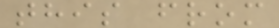this from
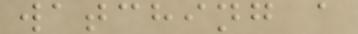watching a
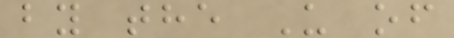by the U of
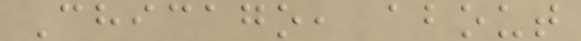Chicago, about
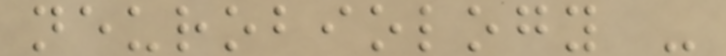neurobiology -
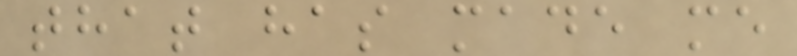that has made me
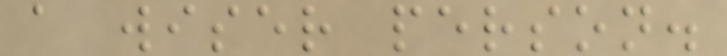a wiser person.
